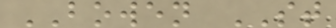BOWEN ST
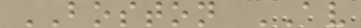BOSTON AV
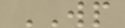WP
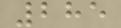285
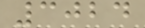3024
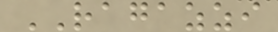RAGAZZI
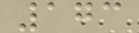173
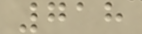718
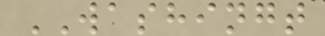WASHINGT
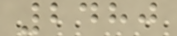2480
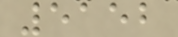5152
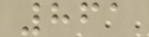861
